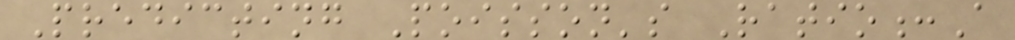Predicting Poisson's Ratio:A
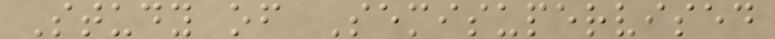Study of Semisupervised
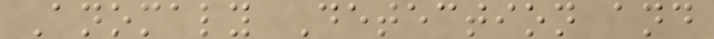Anomaly Detection and
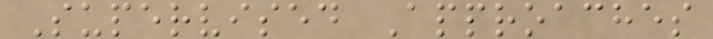Supervised Approaches
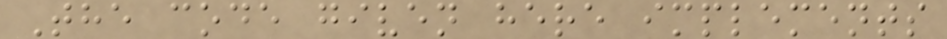The code given here implements
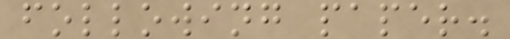following paper.
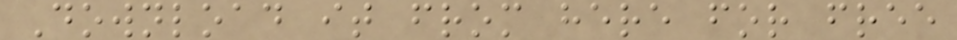Download it from here for free
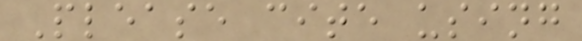Please cite using
